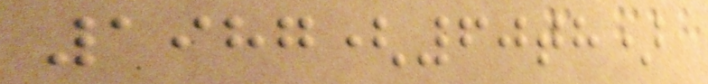1987(60th)
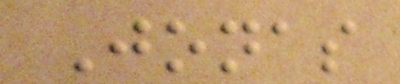Jonas
